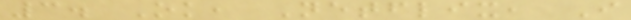3. Ok, Netflix, I
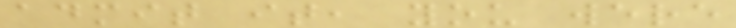admit it, you were
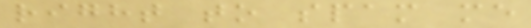right to spam me
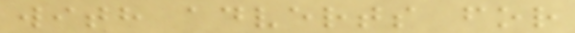with adverts for
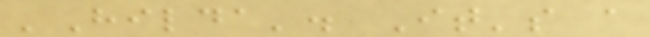'Hilda'. It's a
